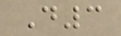D3
